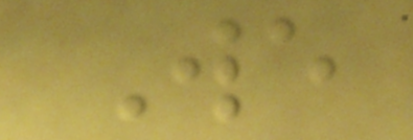We
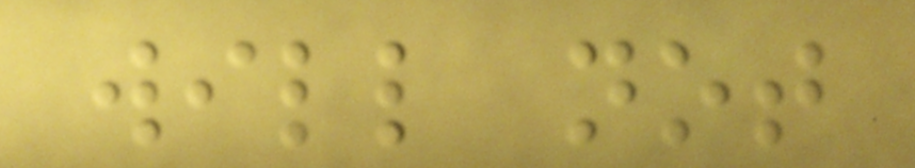will not
